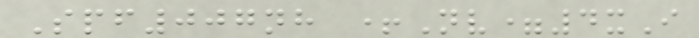Spf007nh +Nv=4xI
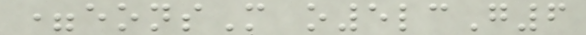=eonsM o5lcG6
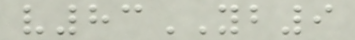v83YB9
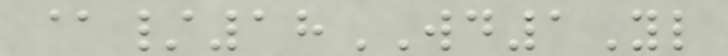@/18WD1Yl
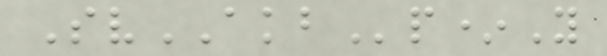SvAKBp*Y
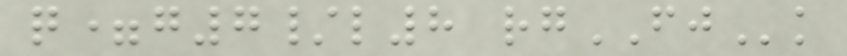q=g7/l8 rgFJk
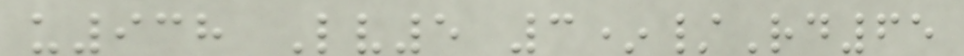u938 Lv5 3*/Rd65
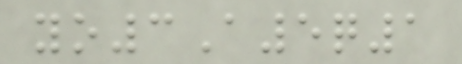yo3A5q1
